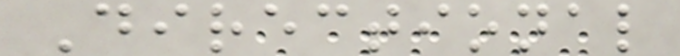Directional
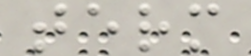term
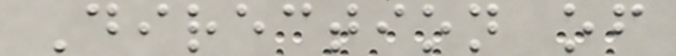Direction of
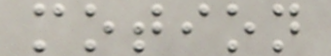motion
